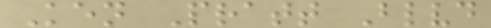Ken Pratt Blvd
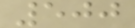500
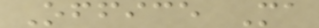Office Ma
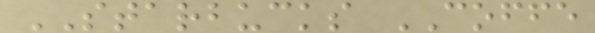STARBUCKS COFFE
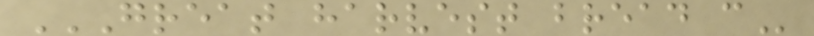GREAT HARVEST BREAD C
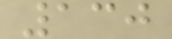130
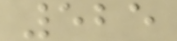525
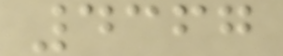4367
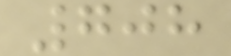708
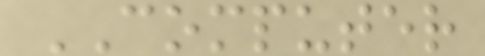COMPUTER
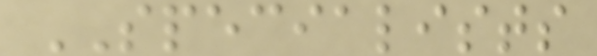SPECIALISTS
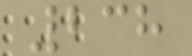238
